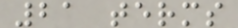21 terms
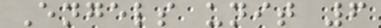Engels unit 6
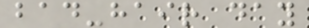bad-hair day
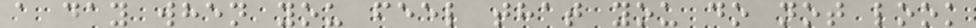a day when you feel that you do not look
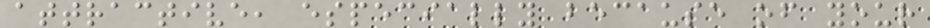attractive, especially because of your
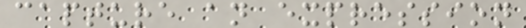capture an expression
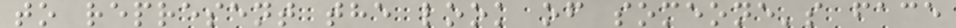to represent the look of someone's face
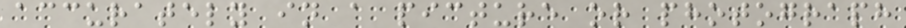accurately in a picture or photograph
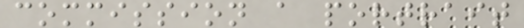commission a portrait
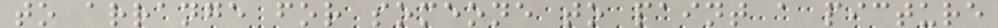to arrange for someone to paint a picture
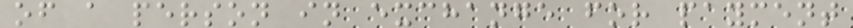of a person in exchange for payment
